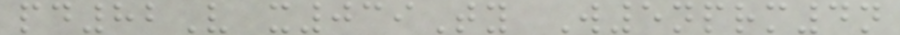pd82V x039Ty W5nprm4n
